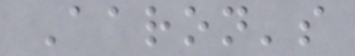Aaron's
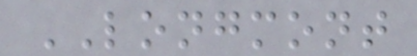LONGMONT
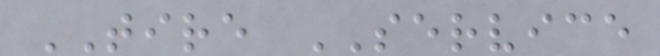TIRE SERVICE
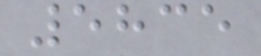5835
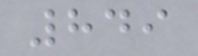849
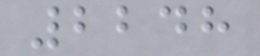2248
